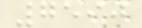7590
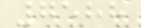7588
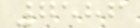7586
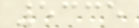5335
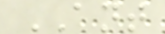ANT
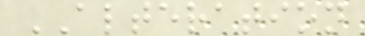ALTERATION
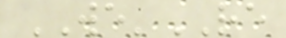WE'RE
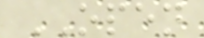OPEN
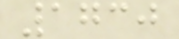1730
